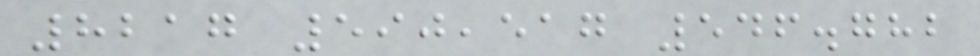8217 590,517 546.782
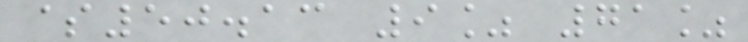$50.13 9% 71%
